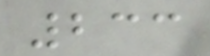233
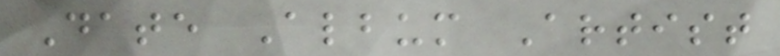Date Album Artist
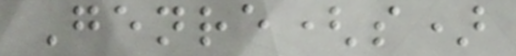Genre(s)
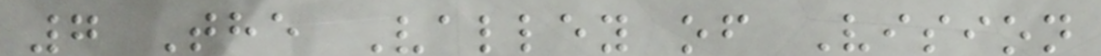7 The Valley of Vision
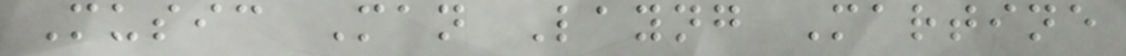Music Man Layng Martine
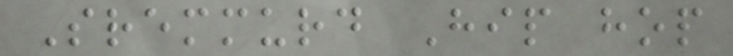Sremmurd Hip hop
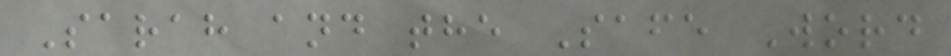Sarah and the Safe Word
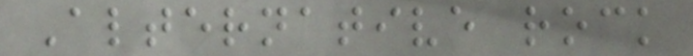Alternative rock
